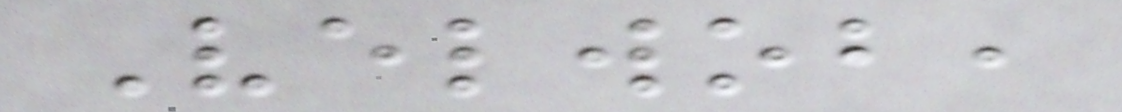Velwob,
